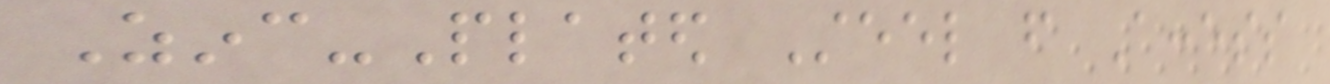Zinc-Plated Steel from Access
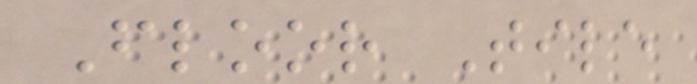Floor Tile
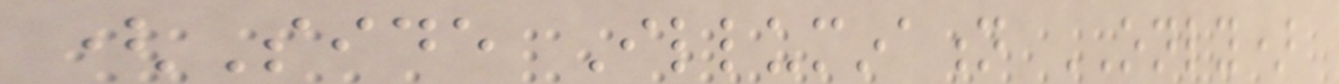(Side Illumination ONLY)
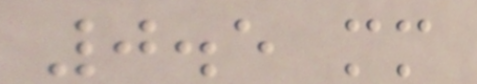0.5 mm
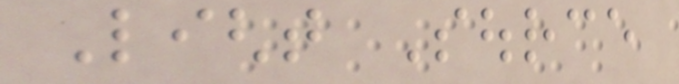Light Source
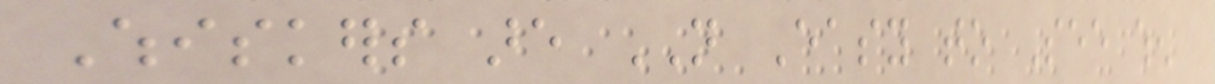Whiskers are NOT Easy to See when
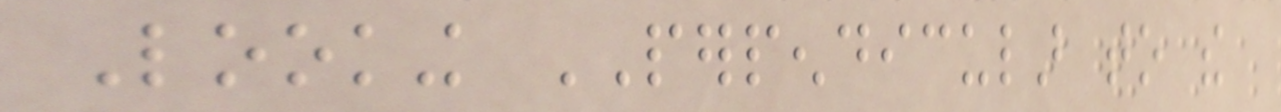Looking PERPENDICULAR to the
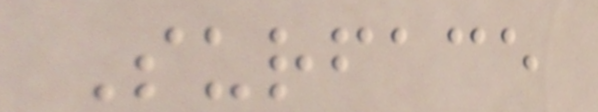Surface
